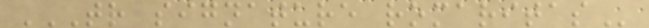TR SIGNATURE ROMARITAS
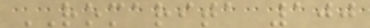ROMARITA 100
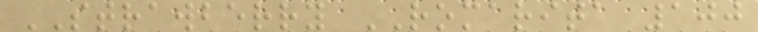STRAWBERRY ROMARITA 100
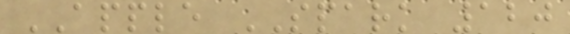APPLE SPARK 120
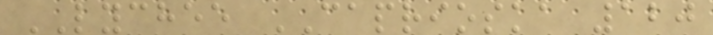LYCHEE CAPRIOSKA 120
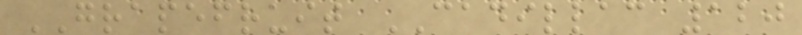GRAPEFRUIT CADILLAC 120
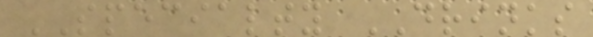SPECIALTY DRINKS
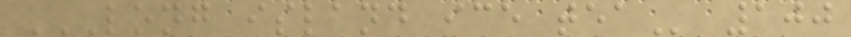LONG ISLAND ICE TEA 100
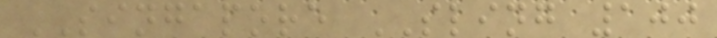SINGAPORE SLING 100
